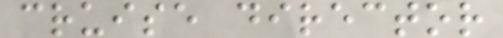cruise director
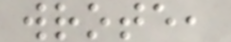wrote,
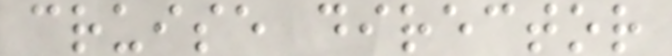cruise director
